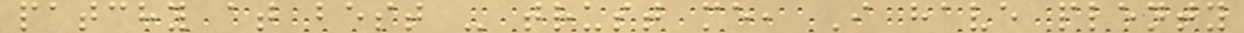patchy at best - trust me, I have plenty
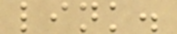link.
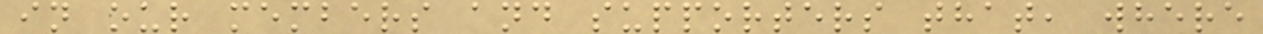in our members and supporters that, where
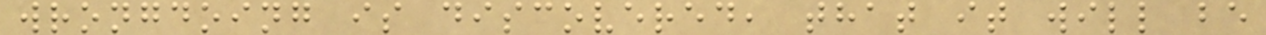wrongdoing is discovered, that it will be
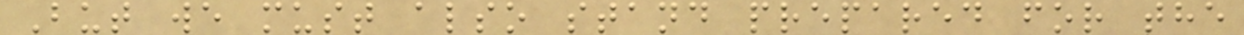But we must also stand prepared for the
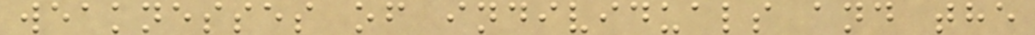weaknesses of individuals and the
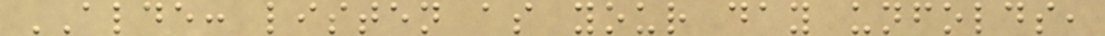ALDE: listen as your day unfolds,
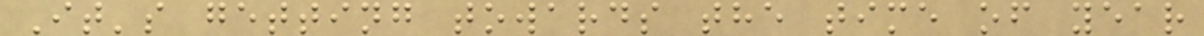It's getting towards the time of year
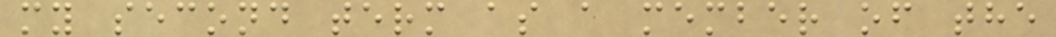my second term as a member of the
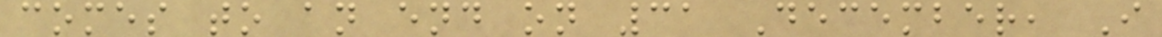comes to an end on 31 December, I
